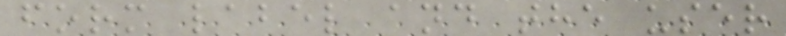form label and the user
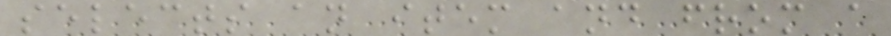selects an item and from a
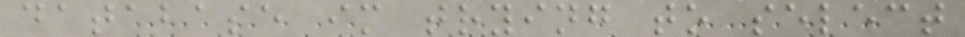database im trying to select
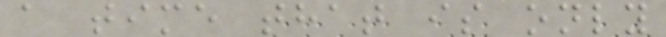a time that is only
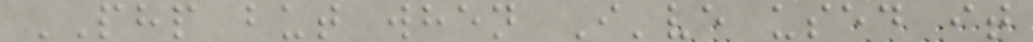PHP but when I've used it
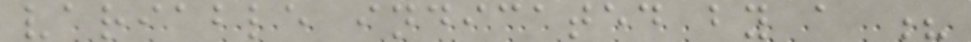variable indicated by a ?
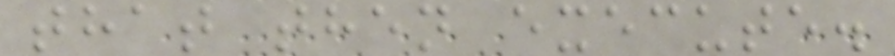that then execute.
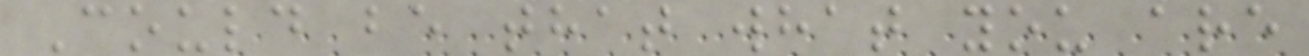Could be that what you are
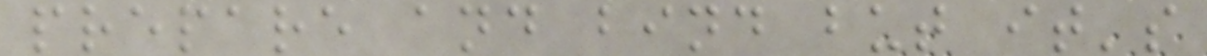prepare and bind but it's
